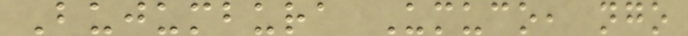Bujumbura Umuco, ngo
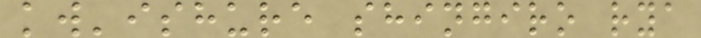kw'ishure shingiro rya
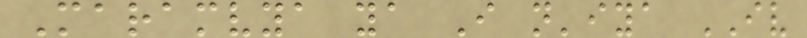Maramvya ya I n'iya IV
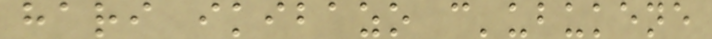hari ikibazo c'ubukene
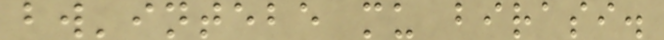bw'intebe mu birasi.
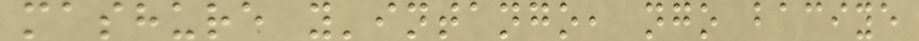mashure y'intango, ngo baciye
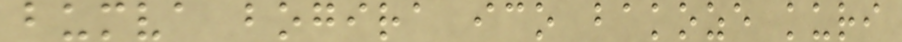bumva bogira ico bakoze kuri
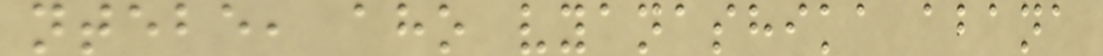ntebe, aho vyanashika abana
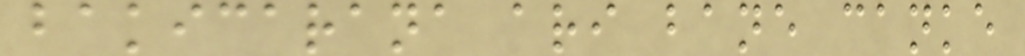bakicarana ari bane canke
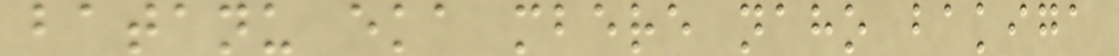batanu eka mbere naho bakiga
